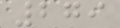279
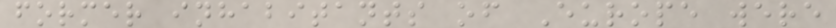former inhabitants of Europe were
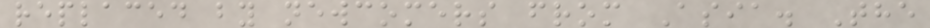replaced by newcomers from Asia. The
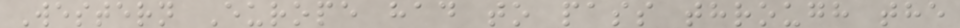Western Europe had to pass through the
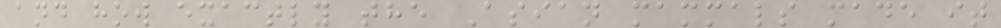and how exactly the Asian mammals made it
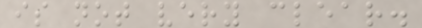is not very clear.
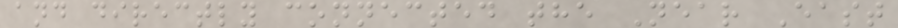and directly connected the Near East
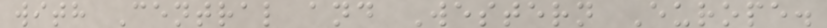with Central and Western Europe.
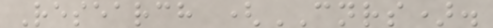Research (CNRS).
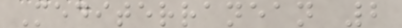Mediterranean 2
